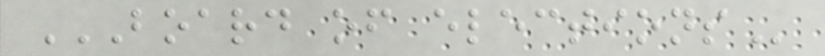BOARD OF ELECTIONS
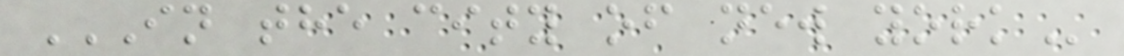IN THE CITY OF NEW YORK
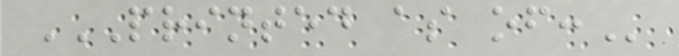PRINTED AS OF:
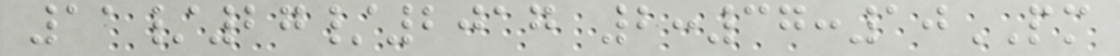11/27/2017 2:37:10PM
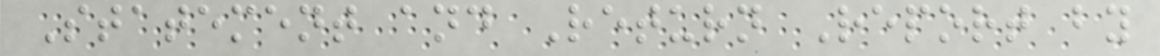Statement and Return Report by
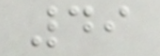49
